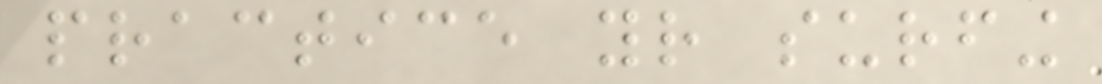practice your surfing
